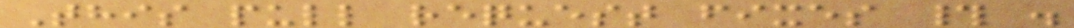This pull request fixes # .
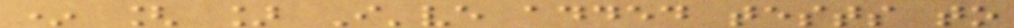* [ ] I've added tests to
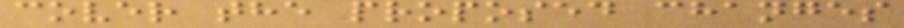cover the proposed changes
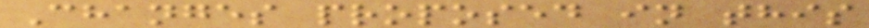Changes proposed in this
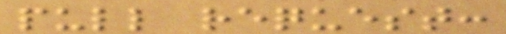pull request:
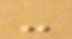-
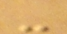-
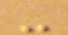-
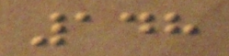148
